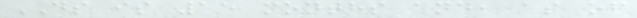DS is 15 months and, as of
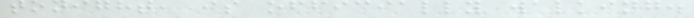tonight, is officially walking.
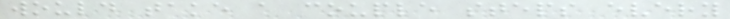would take a couple steps every
